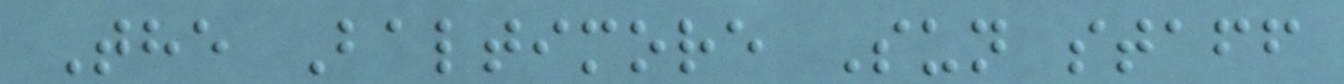The Baltimore Sun staff
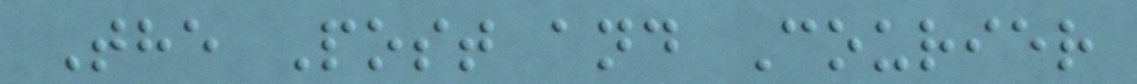The Post and Courier
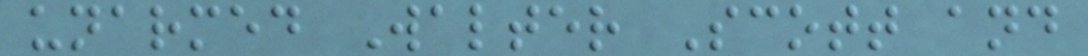unarmed Walter Scott and
